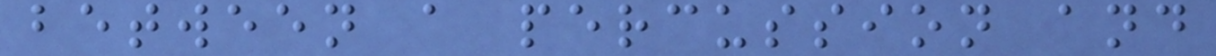between a percussion and
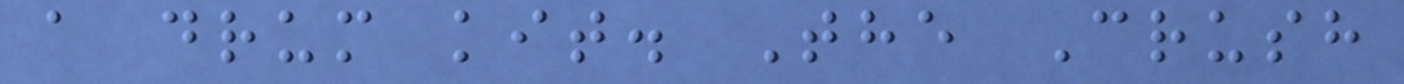a drum kit. The Crush
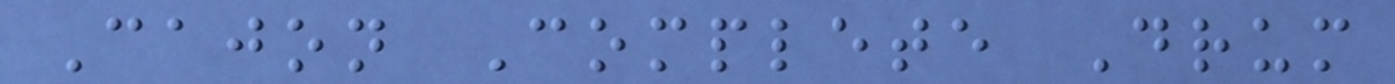Cajon Complete Drum
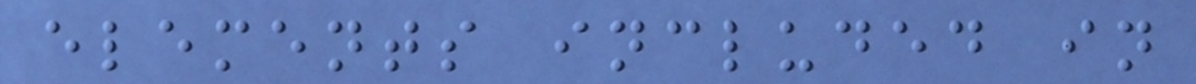elements included in
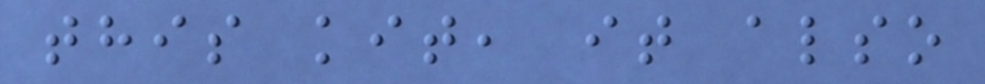this kit, it also
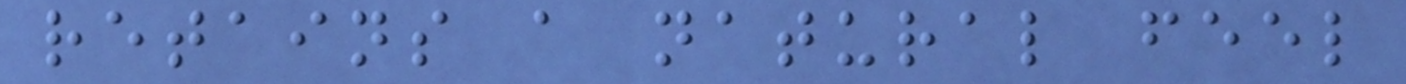retains a natural feel
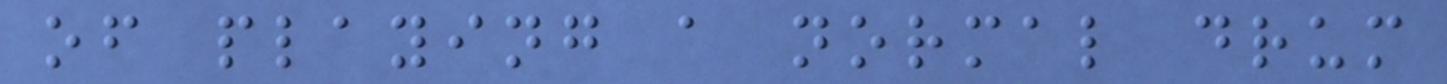of playing a normal drum
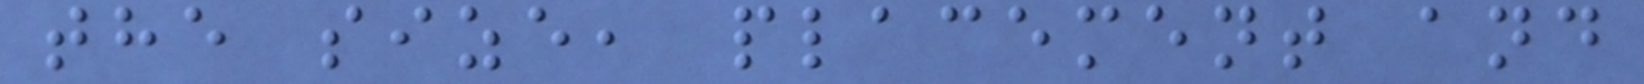the size, placement and
